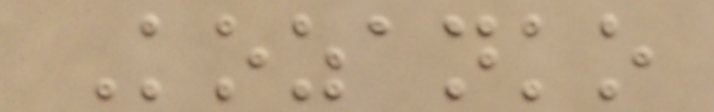Kozanko
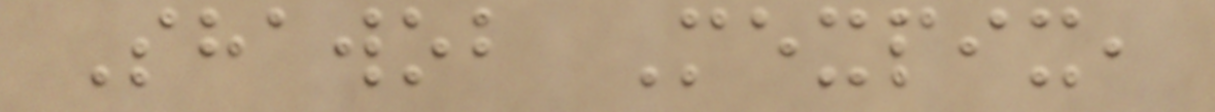Shawob Mexpix,
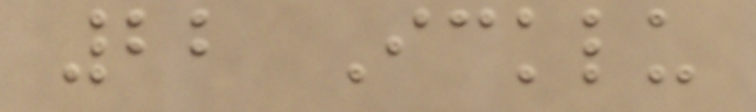22 Icklu
